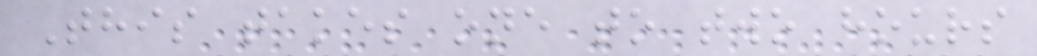This takes one to two hours
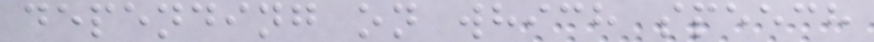depending on which speech
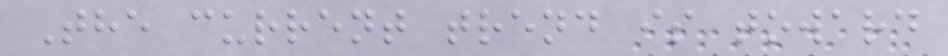The current trend is toward
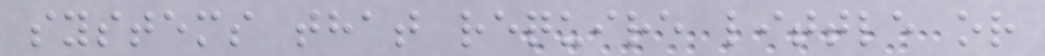systems that require little or
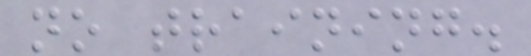no training.
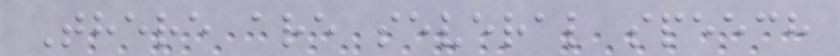There are several speech
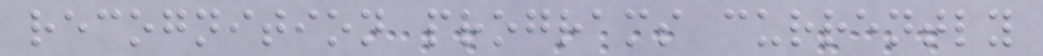recognition programs currently
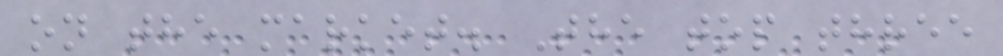on the market. The top three
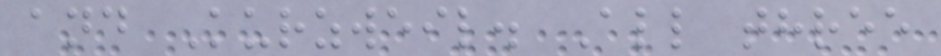and Kurzweil. All three
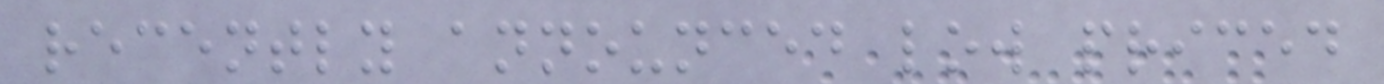recently announced low priced
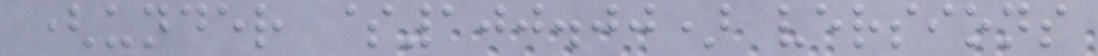(under $100.00) versions
